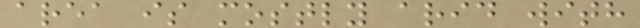area is mostly arid with
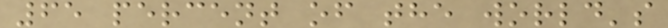65 percent of the world's
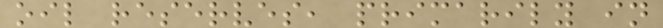oil reserves, primarily in
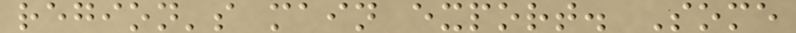region's main export. Some
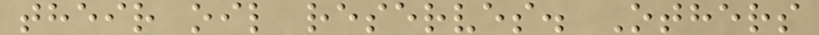their oil reserves. Others
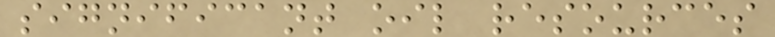significant oil resources
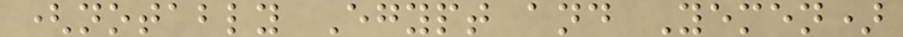(notably Egypt and Yemen)
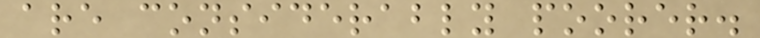are considerably poorer.
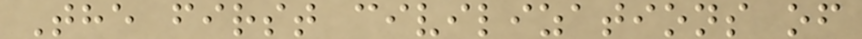The first civilizations of
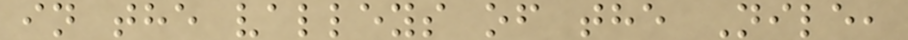in the valleys of the Nile,
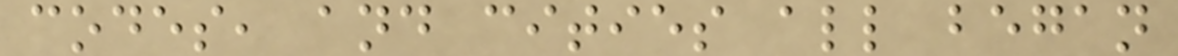codes, and cities all began
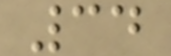34
